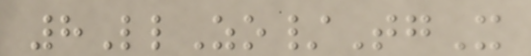8LlZo/TgX
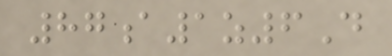87a1z6D
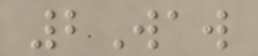2Waw
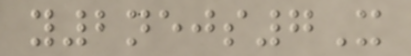y2nejs7X
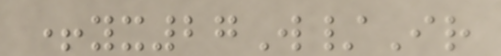+yx27W/Ir
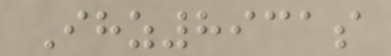Ihz8931s
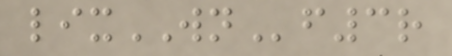lixWNf3r
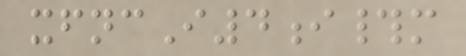xfncI4i#m
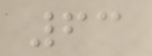63
